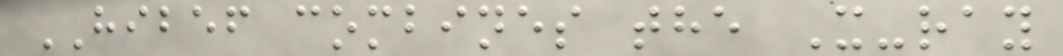HIBEF combines the X-ray
